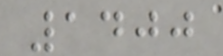1400
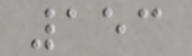153
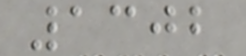1302
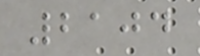2104
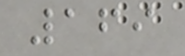169
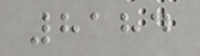8184
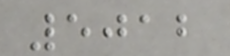5012
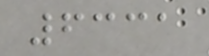6331
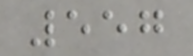557
